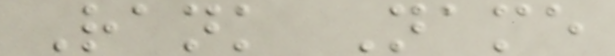Rank Name
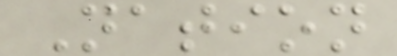Nation
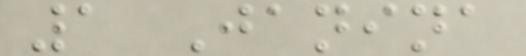1 Janina
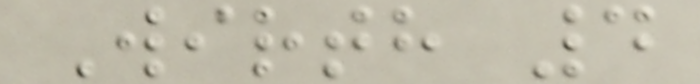Wirth 4
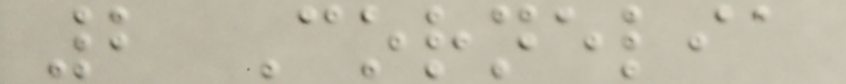2 Cornelia
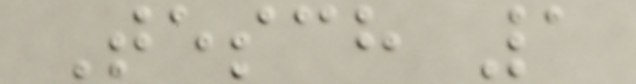Tesch 1
